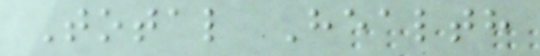Total Health
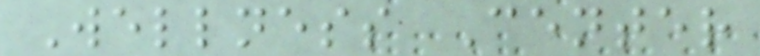Wellness Center
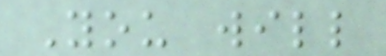You will
